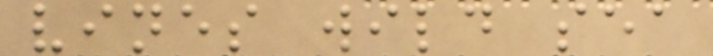vines wild sea
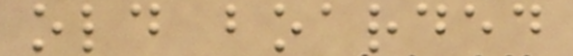old boarded
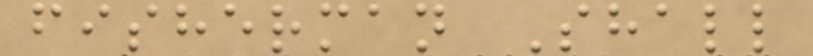fisherman Shall
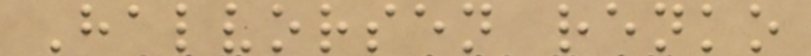Halvorsen renko
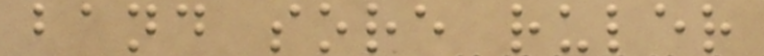band sore ruler
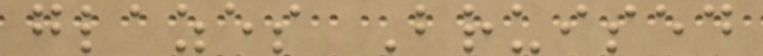glazes Bruised
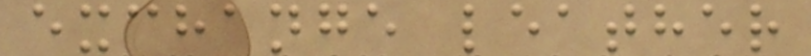exchange leather
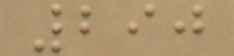290
